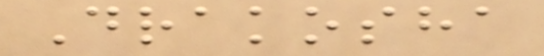Drakosha
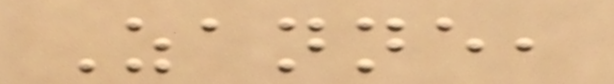Zanne,
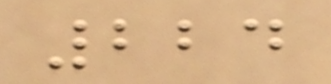224
